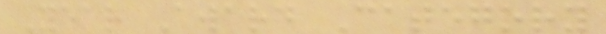Year Award Category
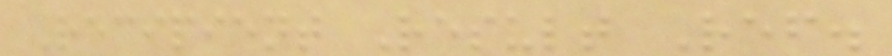Recipient Result Ref.
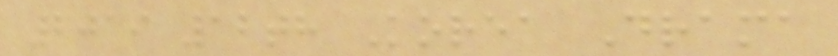2019 12th Korea Drama
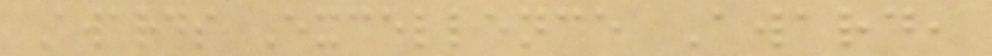Awards Excellence Award,
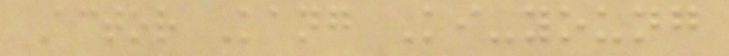Actor Kang Ki-young
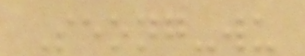Seong-wu
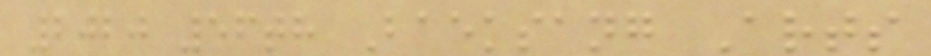2020 56th Baeksang Arts
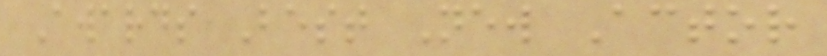Awards Best New Actor
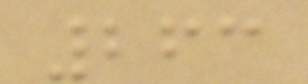263
